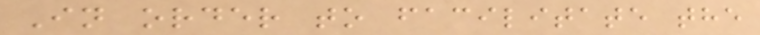In order to facilitate the
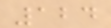124
